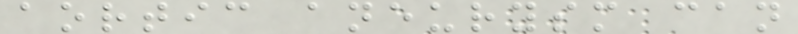aortic aneurysm can
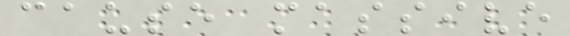cause massive
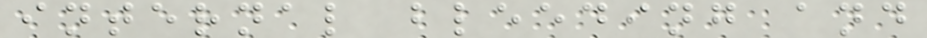internal bleeding and
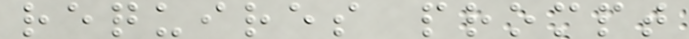requires prompt
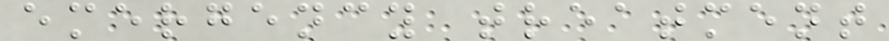emergency treatment
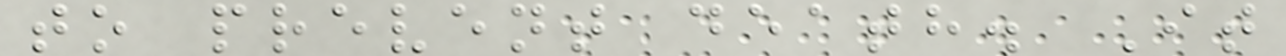to prevent death. It
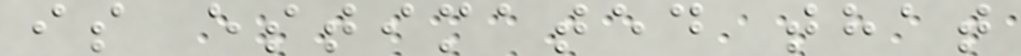is estimated that
